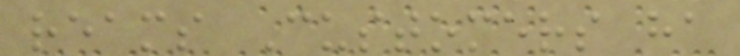reams Customers ha
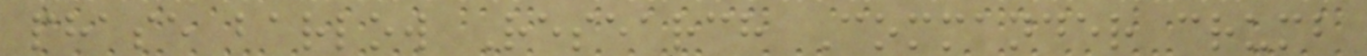phase barlow Research Commander crumb
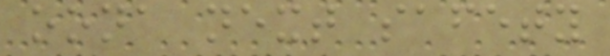oona next safety
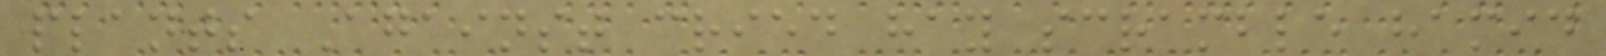plants Against cried hay scramble hamid
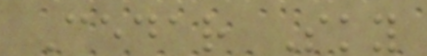Cedar Sky
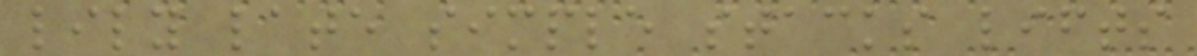lily late simple stacks lifts
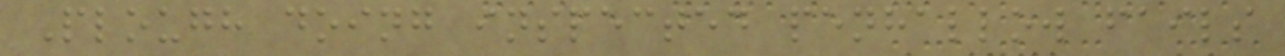Plough doing inspected penhallow fails
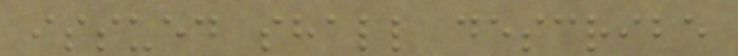issued shall describe
